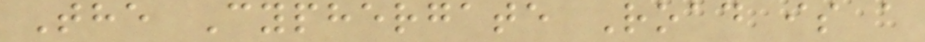The Cyphergate Road is a
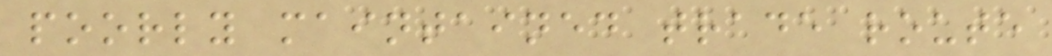poorly maintained trade route
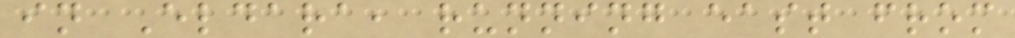in Eldara, running east from
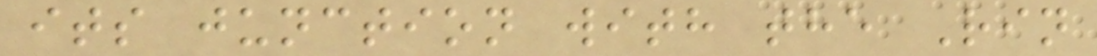its junction with the Rin
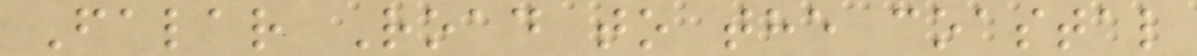Falar Road to the coastal
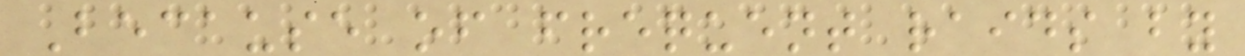Because of frequent raids by
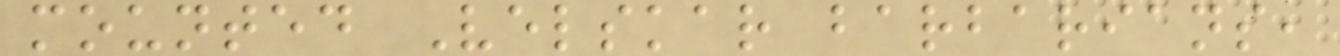mounted Velskar barbarians,
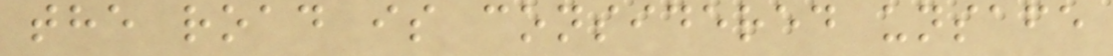the road is considered unsafe
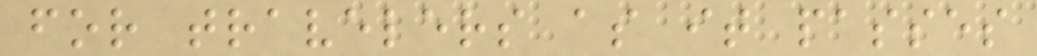for travelers as it passes
